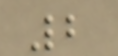2
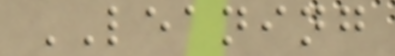LEANING
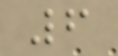6
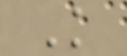K
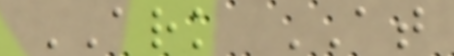ARK AT
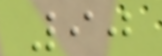90
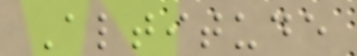Altitude
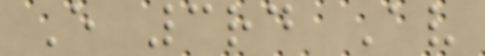E 3rd Av
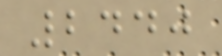2440
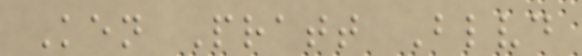Ken Pratt Blvd
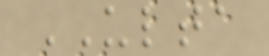ULTA
